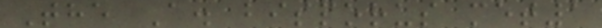The A. bisporus met1
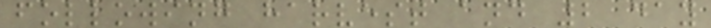following harvest and 2 day
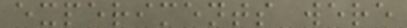experiments were
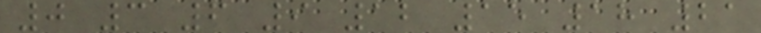0 3 6 9 12 15 18 21
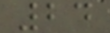24
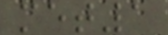met1
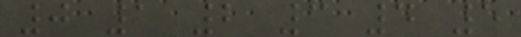0 1 2 3 4 5
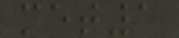met1
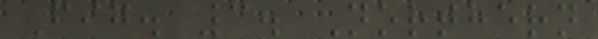Fig. 3. Northern
